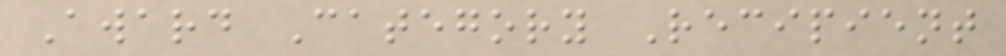Award Category Recipient
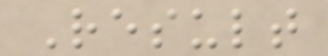Result
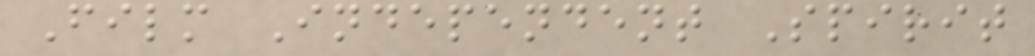Film Independent Spirit
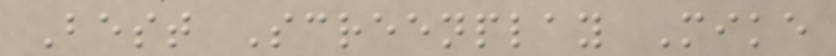Best Screenplay Mike
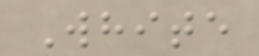White
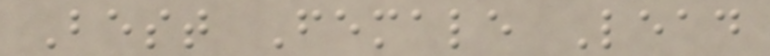Best Female Lead
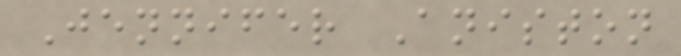Jennifer Aniston
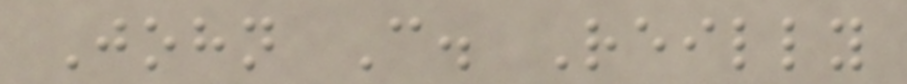John C. Reilly
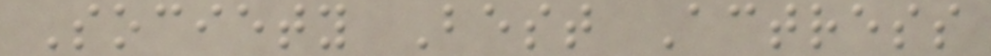Society Best Actress
